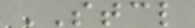STCL
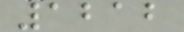1212
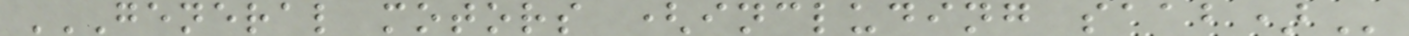GENERAL MOTORS (INCLUDING SAAB)
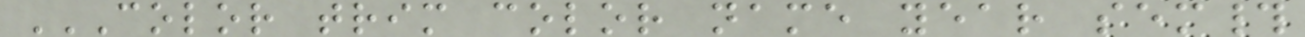COLOR TRIM COLOR NAME YEAR SEM#
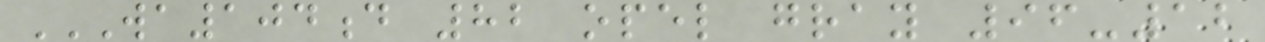WA104D 82 OPEL GRAY 96-12
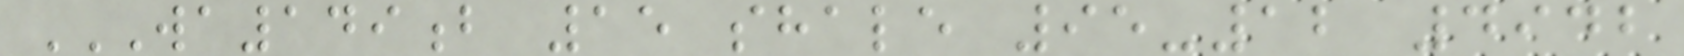WA149B 15 SHALE 95-12 4942
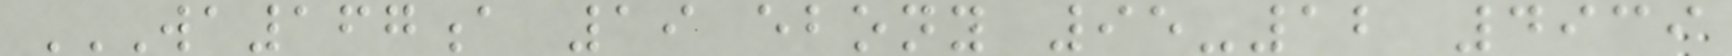WA167A 19 EBONY 95-12 4939
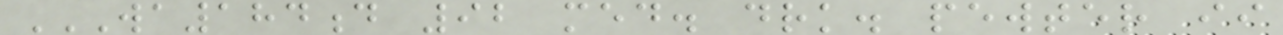WA184D 92 MED. DRK. PEWTER II
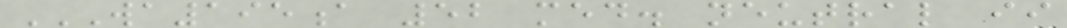WA195A 52 MED. NEUTRAL II
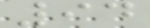94
